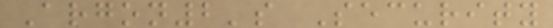Argon2's Security
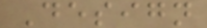Design
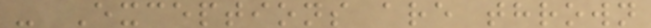- Exceptions are thrown
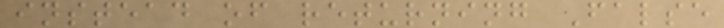instead of returning False
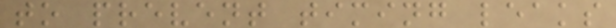to prevent timing leaks
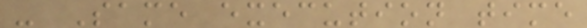- Same execution time
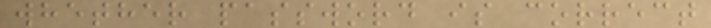whether password is correct
